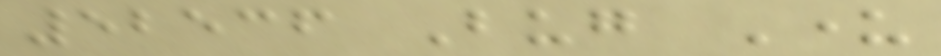52536 Bug Under
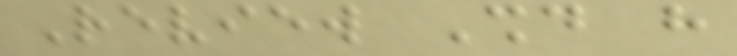Review Should have
